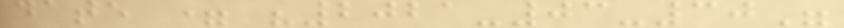date = "2021-03-30"
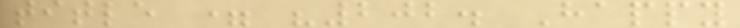title = "202. Happy
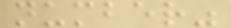number"
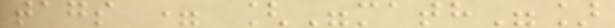tags = ["math"]
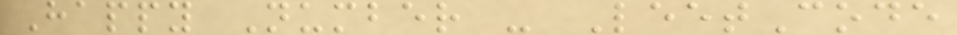Happy Number - LeetCode
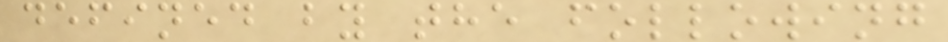defined by the following
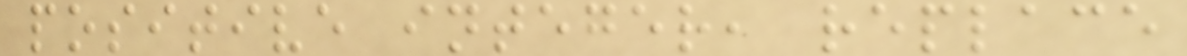positive integer, replace
